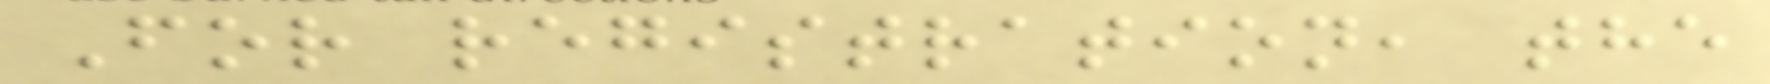For registration, the
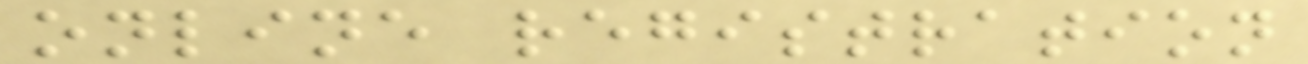online registration
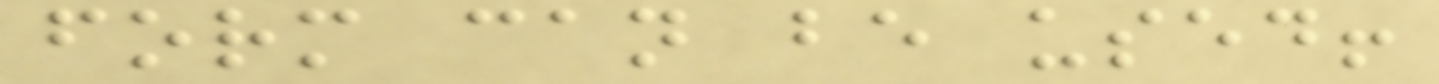form can be used!
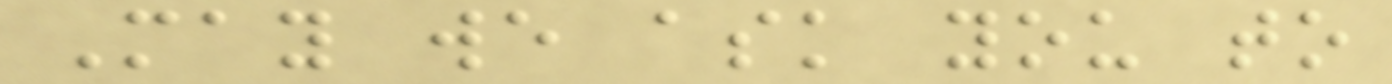May we ask you to
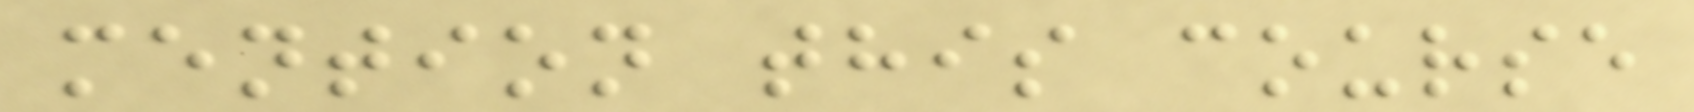mention this course
